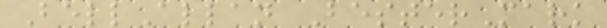BellAllan BesterMark
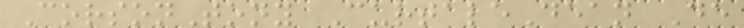CorsonTony CurtaleDean De
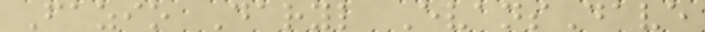Fazio Daryl EvansDave
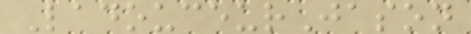LadouceurJason
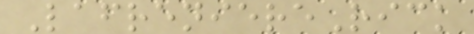LafreniereRick
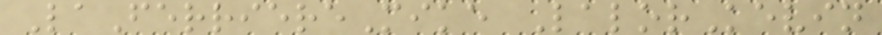LaFerriereMike LalorKevin
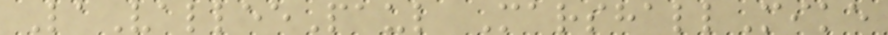LaValleePaul MarshallMike
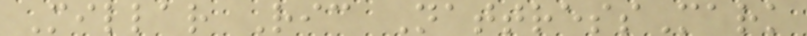Millar Ric NattressMark
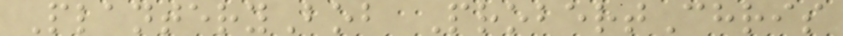PlanteryBob ProbertChris
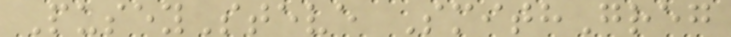PuseySteve SmithGreg
